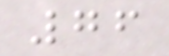76
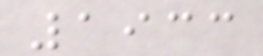1933
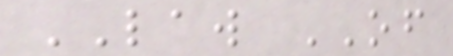LAW OF
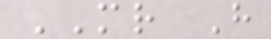MR H
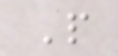P
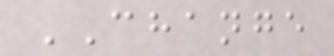CHANGE
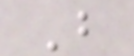B
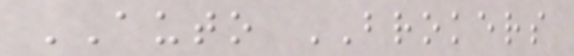AUTO BROKERS
